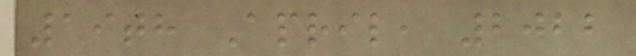19th April, 2022
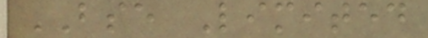BSE Limited
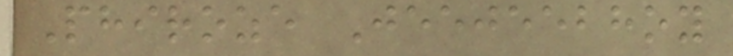Phiroze Jeejeebhoy
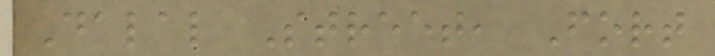Dalal Street, Fort
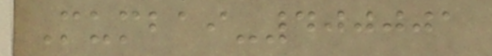Mumbai-400001
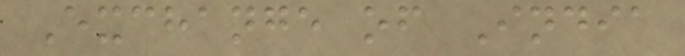Exchange of India
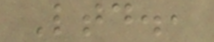Ltd.,
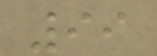99
